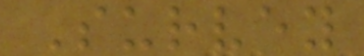Survey
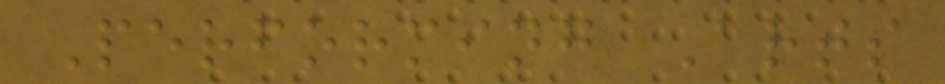Performing Arts
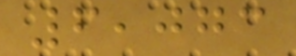6,073
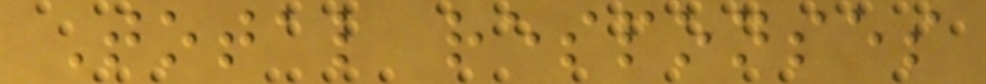Total responses
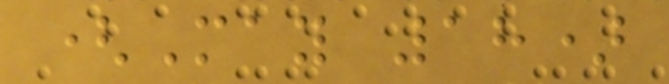(May 18)
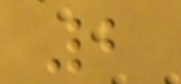2
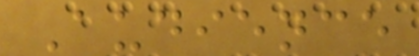Audience
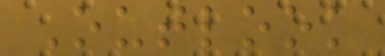Outlook
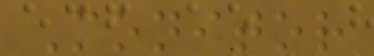Monitor
